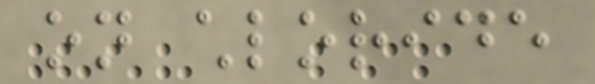on chloride
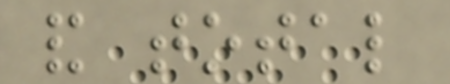and total
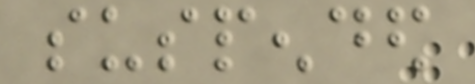suspended
